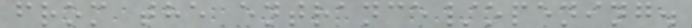from the entrance/opening.
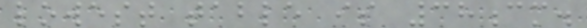lowest table is 38cm.
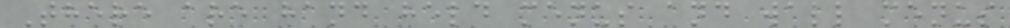There are hand held menus and wall menus
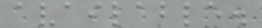available.
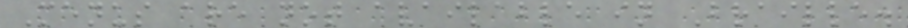Menus are not available in Braille.
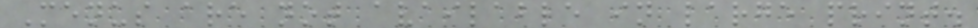Menus are not available in large print.
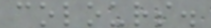colours.
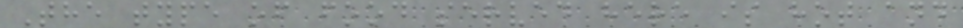The type of food served here is hot and
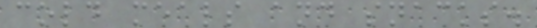cold meals and snacks.
